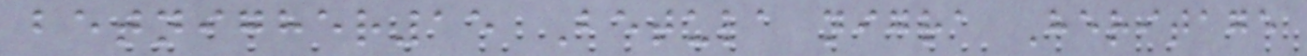betnigher15 Betula nigra Heritage
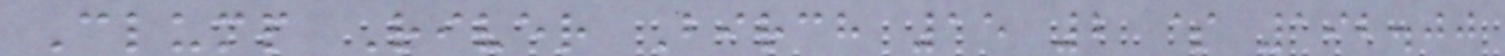Clump River Birch 15 2 $ 192.00
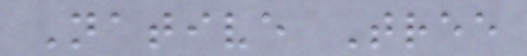Native Tree
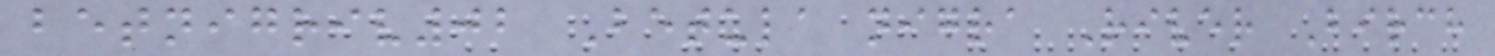betnigriv02 Betula nigra River Birch
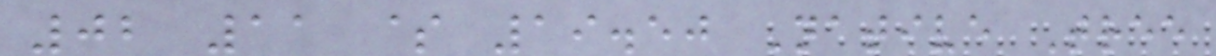02 11 $ 19.50 Native Tree
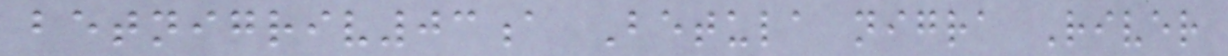betnigriv03a Betula nigra River
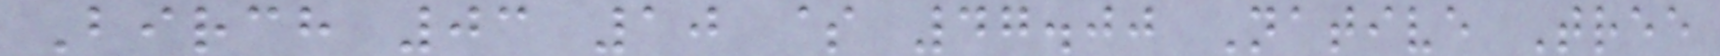Birch 03 10 $ 47.00 Native Tree
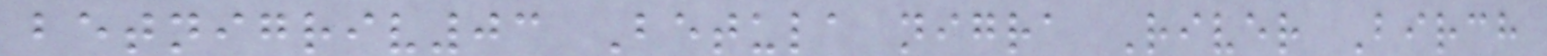betnigriv03 Betula nigra River Birch
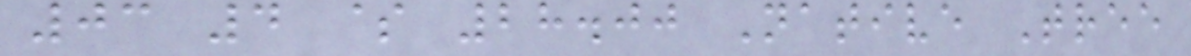03 4 $ 28.00 Native Tree
